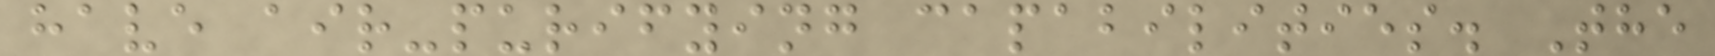have air-purifying capabilities. The
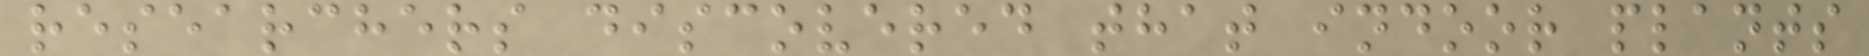researchers discovered that indoor plants
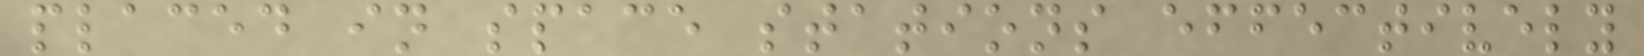placed in space stations effectively
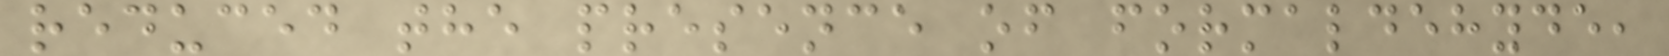reduced the presence of formaldehyde,
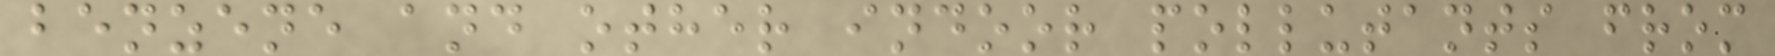benzene and other indoor pollutants from
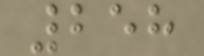258
